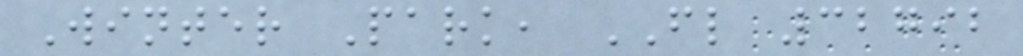Winter Park, FL 32792
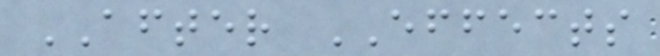AFTER EFFECTS
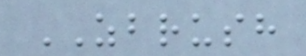ZBRUSH
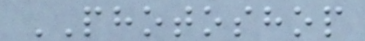PHOTOSHOP
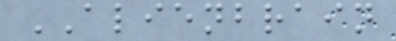ALIENBRAIN
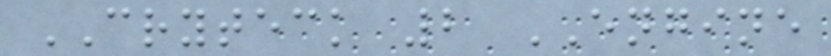CRYTECK 2 ENGINE
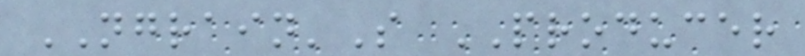NGRAIN'S PRODUCER
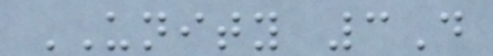UNITY 3D
